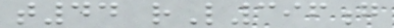t44 rL396g
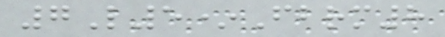7L5*Fbrm8
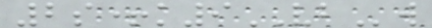2s+k9VBw
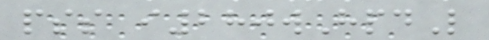pss i280wHpdL
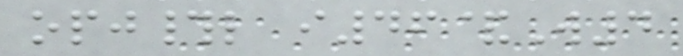opj#l i46&W4
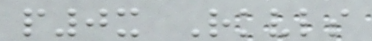p0x Rkvls
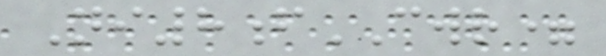Ni8fCWR=
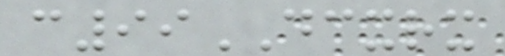c99DCXRX
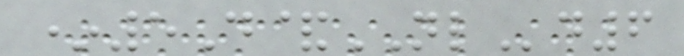*5D&NLd6
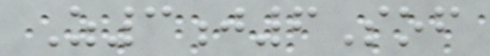Z3j6Sof
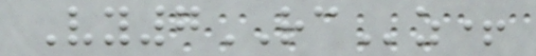Vy7RCz+
